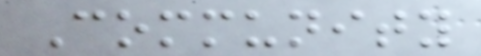Community
